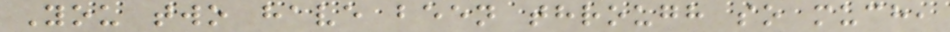You two have been through so much,
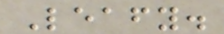Leafy.
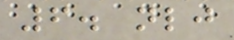6. nlj
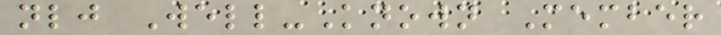nlj Well-Known Member
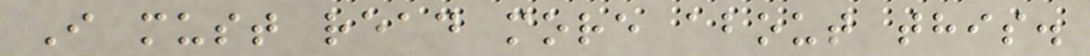I must read more about this.
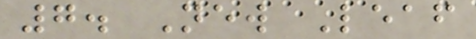7. New Leaf
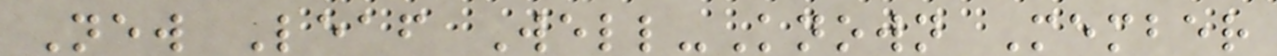New Leaf Well-Known Member
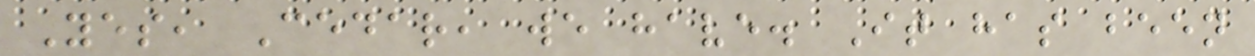Yes, Cedar, we have. It has been
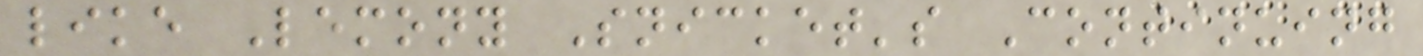like Lemony Snicket's Continuing
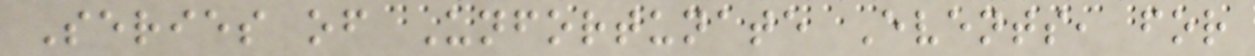Series of Unfortunate Events, for
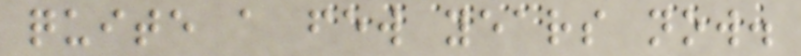quite a few years now.
